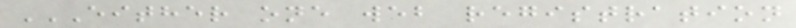EITHER ONE WEB REGISTRATION
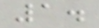1.
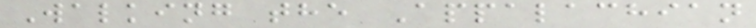Walking the Appalachian
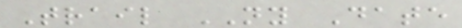Trail NY Date
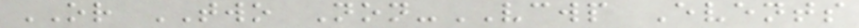OR TWO Non-VCWP Events
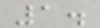1.
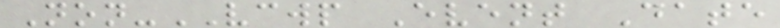Non-VCWP Event Date
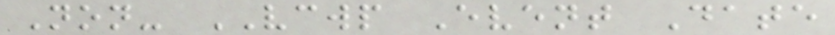Non- VCWP Event Date
